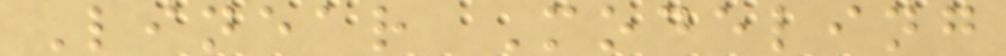Linear Modeling
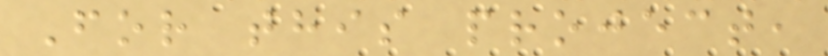For this project,
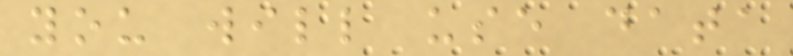you will use data
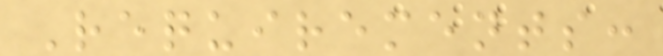Requirements:
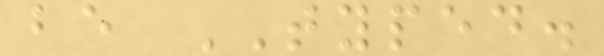be TYPED.
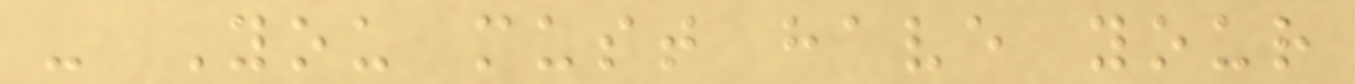- You must have your
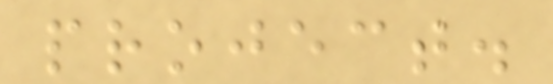project.
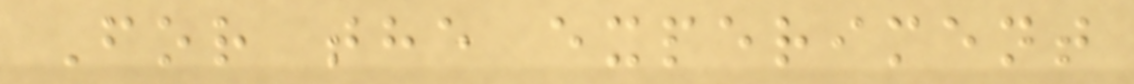For the experiment
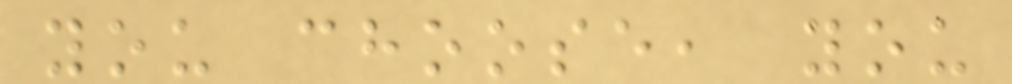you choose, you
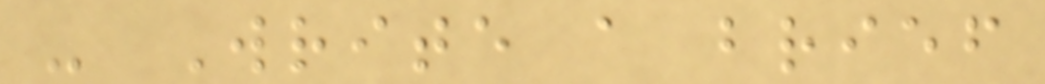- Write a brief
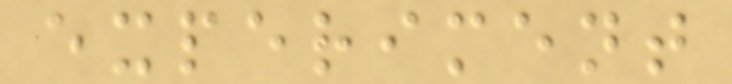experiment
